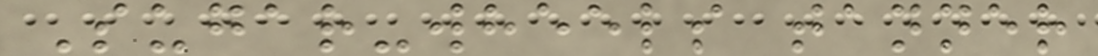Sugar-wheels tanner
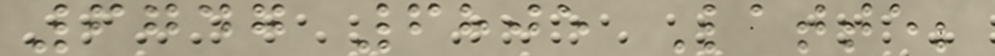6747 6805 Latte;
